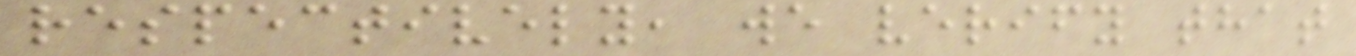respectively, we verify that
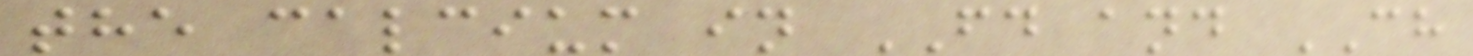the calcium in FD and CH
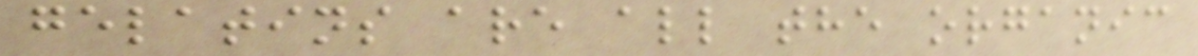gelatins are all the organic
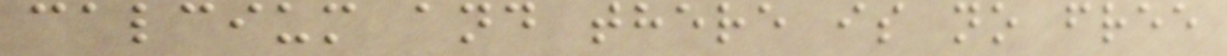calcium and there is no free
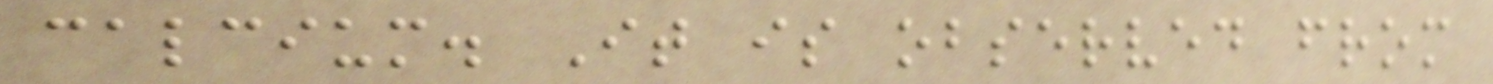calcium. It is observed from
